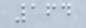164
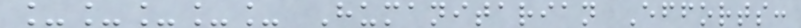_____ Humanitarian Efforts:
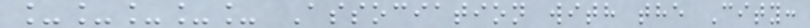_____ Association with the City:
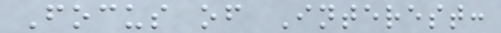Focus of Interest:
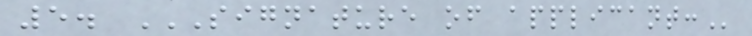5. SIGNATURE OF APPLICANT:
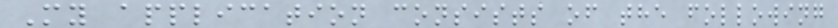My application consists of the following
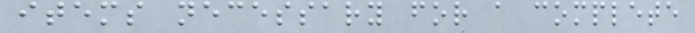items necessary for a complete
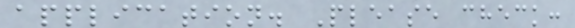application. Please check:
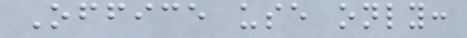Office use only:
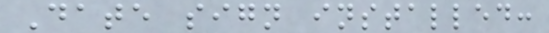Date sign installed:
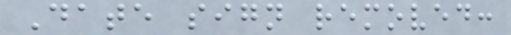Date sign removed:
